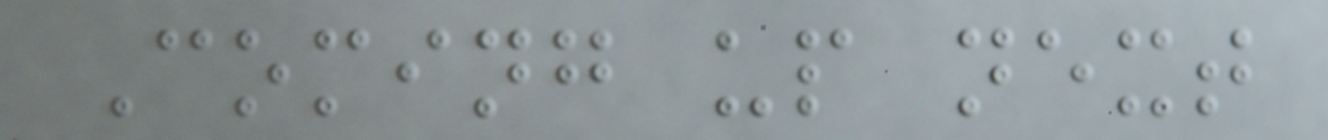Coming up next
